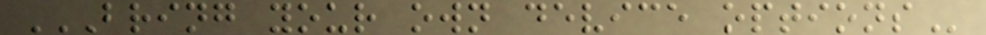BRING YOUR OWN DEVICE OPTIONS
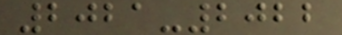2021-2022
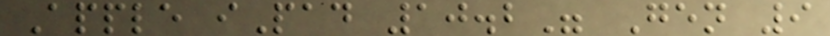Apple iPad 10.2" Gen 9
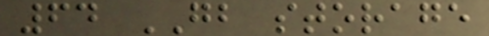64 GB storage
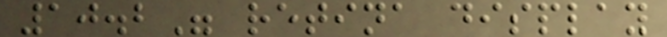10.2" retina display
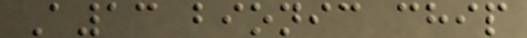A13 bionic chip
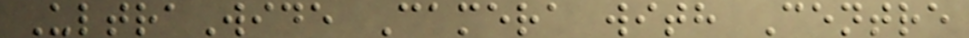UltraWide Camera with Centre
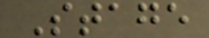Stage
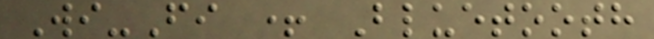Wi-Fi + Bluetooth
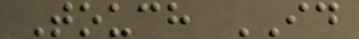Touch ID
